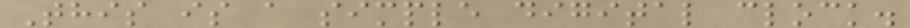This is a simple digital clock.
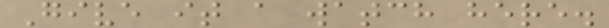Give it a watch here.
